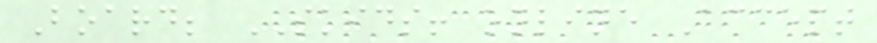Board; SKIDS! online Accept
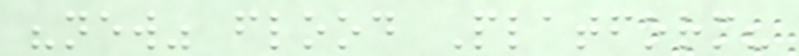"new" flood Platform?
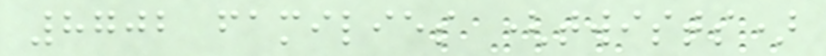8702 families (twists)
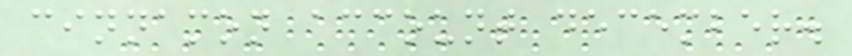cinnamon account december.
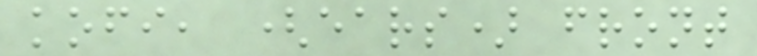kofi, (ears) front
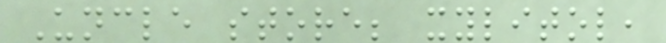Uncle store; xylitol,
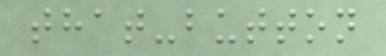that-button
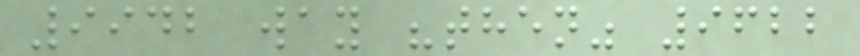9942 way "then" 9622
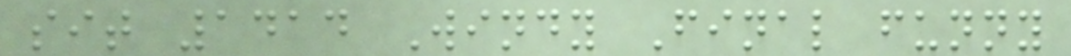sit 1414 Windy Final funny
